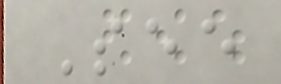See
